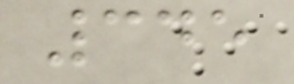345
